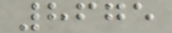8675
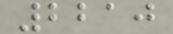2210
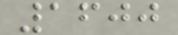1600
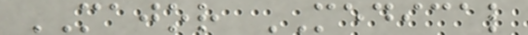MAJOR MEDICAL
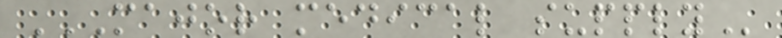MAJOR MEDICAL SUPPLY
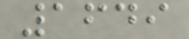1649
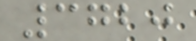3720
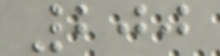200
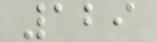129
